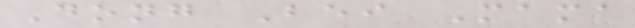Dong Bei Mama
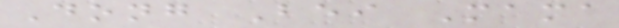Dong Bei Mama
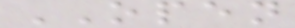OPEN
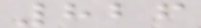826
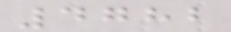4782
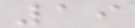19
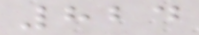824
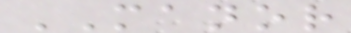MANOR
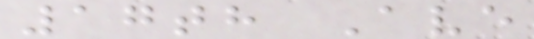17th Ave
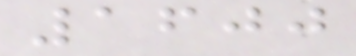1600
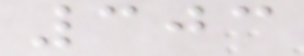303
